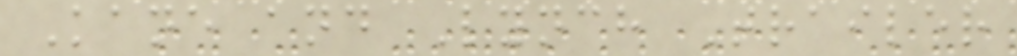Kane and Lynch Trailer
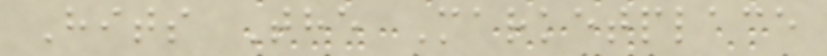Hits The Marketplace
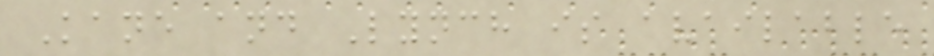Kane and Lynch is available
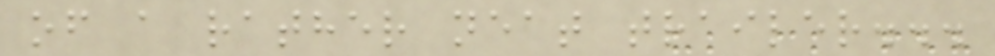of a rather neat trailer...
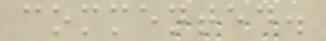commented.
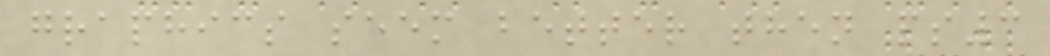graphics seem better then ps3
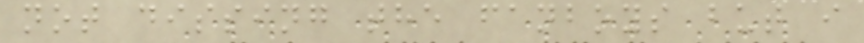not dissing the fanboys but i
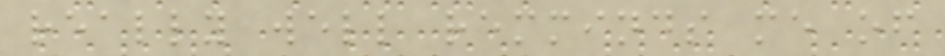really well remminds me of
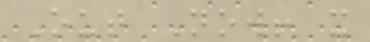Out Now! x
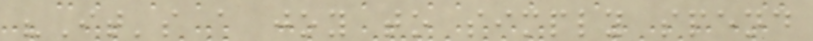"It's a joy to simply spend
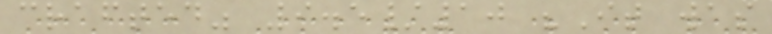crafted" 9.5/10 "It was
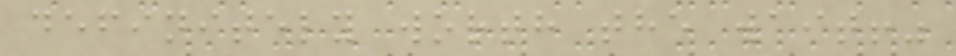definitely worth the wait!"
